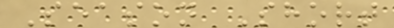Season Short
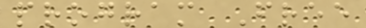program Free
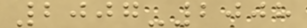2007-2008
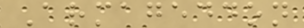Armageddon
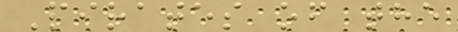Pirates of the
